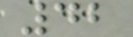42
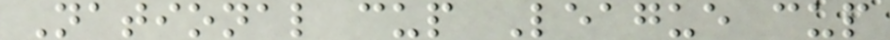National cup League cup
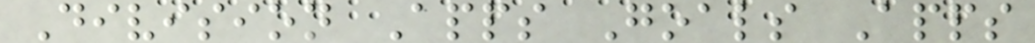Division Apps Goals Apps
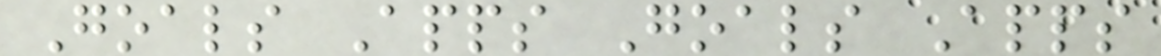Goals Apps Goals Apps
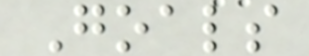Goals
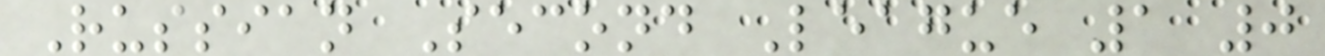Russian Second League 1 0
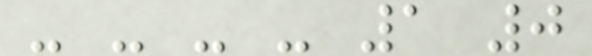- - - - 1 0
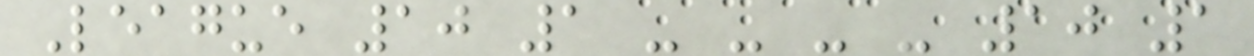League 10 1 - - - - 10 1
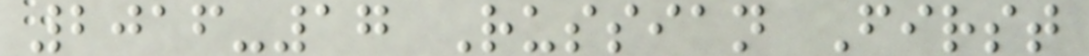2016-17 Russian First
